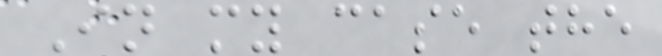In my case the
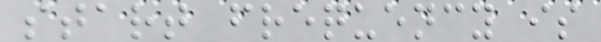start frequency is
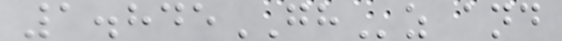1.845GHz and
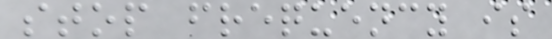stop frequency is
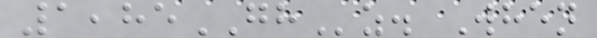1,85GHz. When
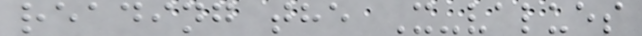reading the X-values
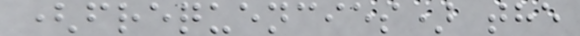(frequencies) the
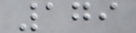179
